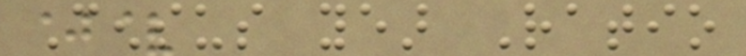Census year Ratio
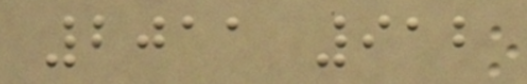2011 912
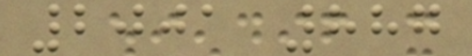2001 887
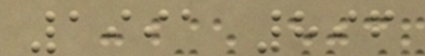1991 896
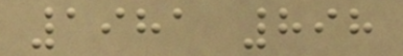1981 898
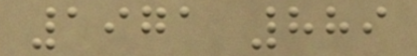1971 889
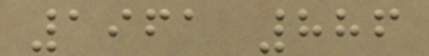1961 886
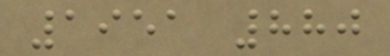1951 880
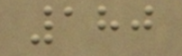180
